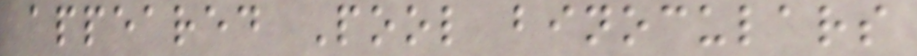appeared Pool binoculars
